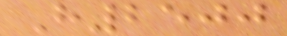H2500
